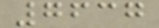7637
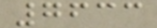7633
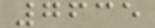7635
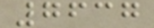7637
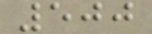500
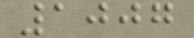1007
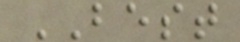BEST
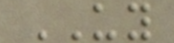UY
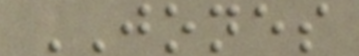JONES
